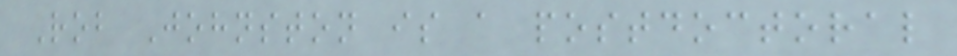Rob Johnston is a postdoctoral
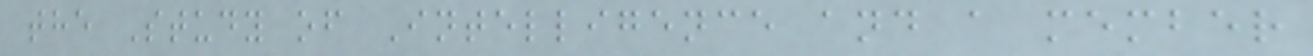the Study of Intelligence and a member
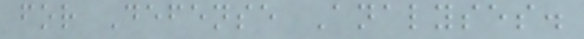for Defense Analyses.
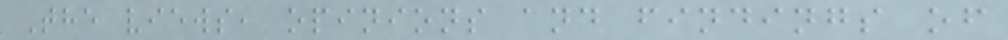The views, opinions and findings of
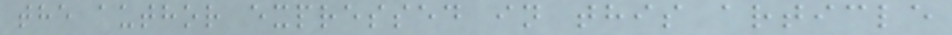the author expressed in this article
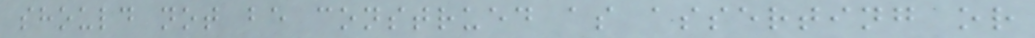should not be construed as asserting or
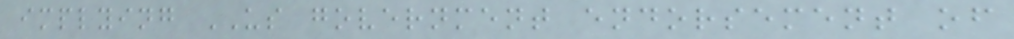implying US government endorsement of
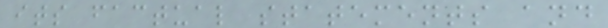its factual statements and
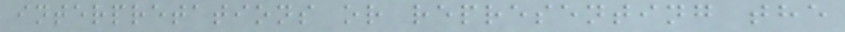interpretations or representing the
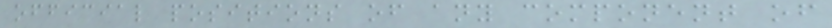official positions of any component of
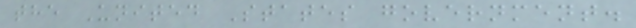the United States government.
